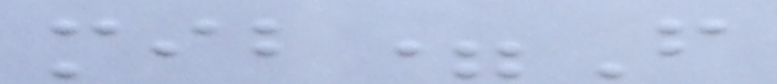mib=F
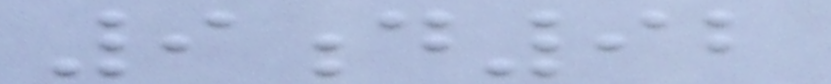9d92
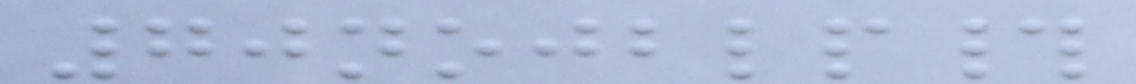70nojblp#
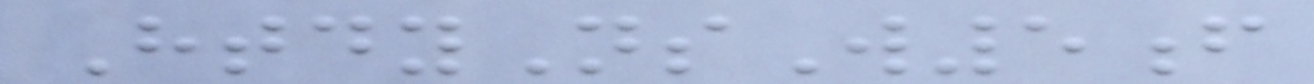HtdyNsW5f
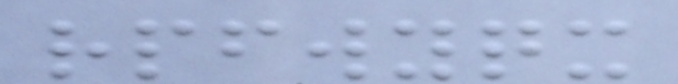rpfwyqx
